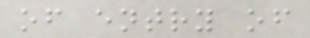of entry of
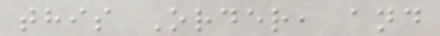this Order, and
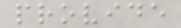provide
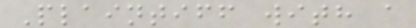Plaintiff with a
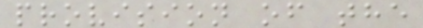provision of the
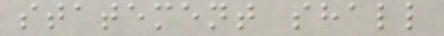statement shall
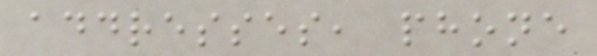addresses, phone
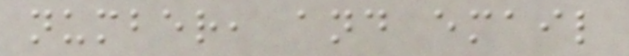number, and email
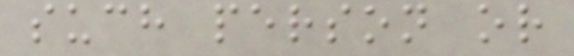such person or
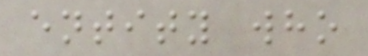entity who
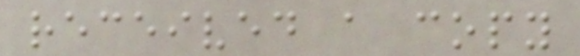received a copy
